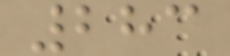283
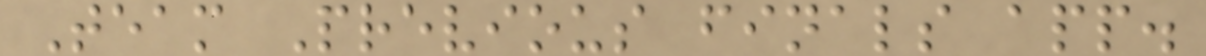Team Previous finals app.
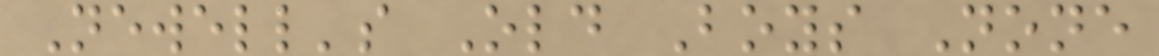Newell's Old Boys None
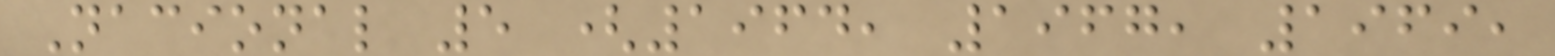Nacional 5 (1964, 1967, 1969,
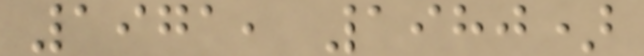1971, 1980)
